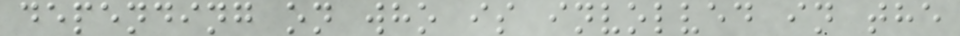depending on who is involved in the
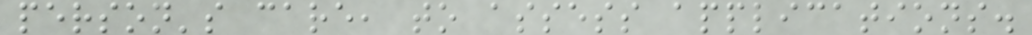person's care, to assess applications.
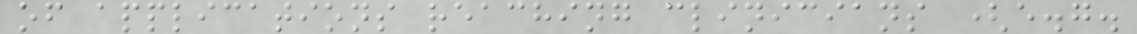of applications reaching clinicians (e.g.
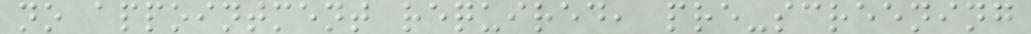no appointment required, pre-screening
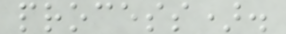process).
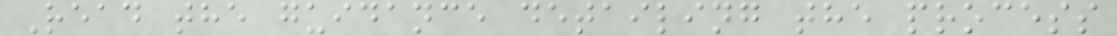Read the guidance detailing the process
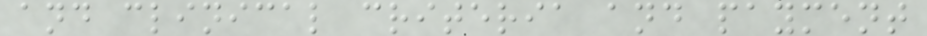and clinical criteria and payment
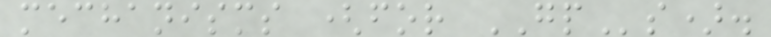mechanisms (for GPs).
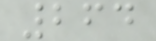264
